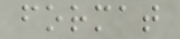format
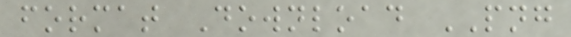format Download PNG
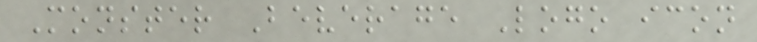Monster Beverage Logo icon
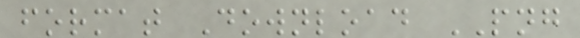format Download PNG
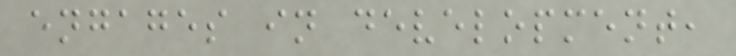engages in development,
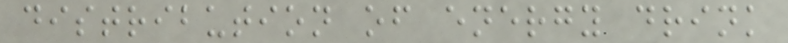distribution of energy drink
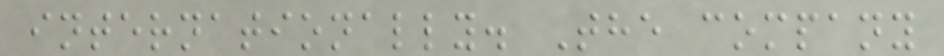internationally. The company
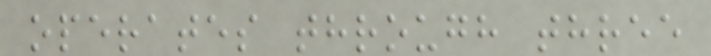operates through three
